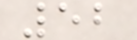52
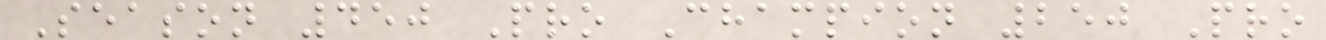Season 450 Pro Champion 250 Pro
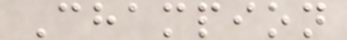Champion
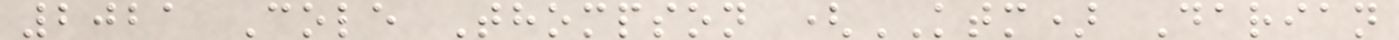2021 Cole Thompson (KTM) Darian
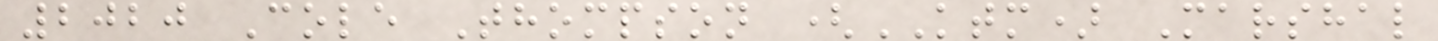2020 Cole Thompson (KTM) Marshal
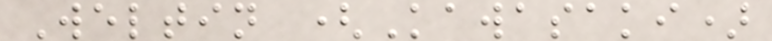Weltin (Kawasaki)
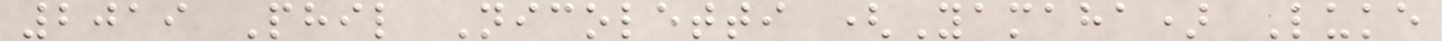2019 Phil Nicoletti (Yamaha) Luke
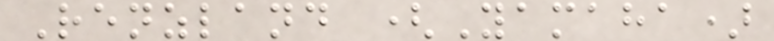Renzland (Yamaha)
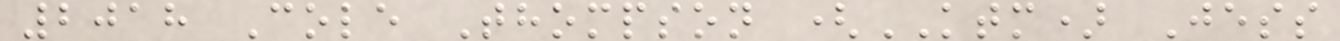2018 Cole Thompson (KTM) Jess
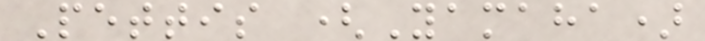Pettis (Yamaha)
